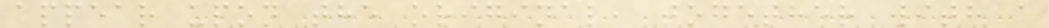appear upon the original, together with a
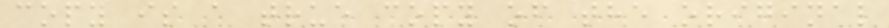copy is a true copy of the original
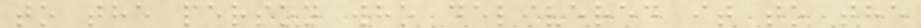to the person who delivered it to the
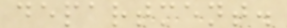department.
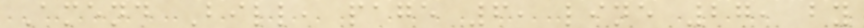Amend Bill, page 6, line 27, by
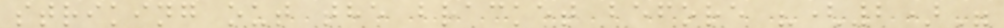striking out the bracket before "(2)"
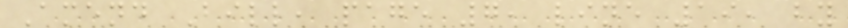Amend Bill, page 7, line 19, by
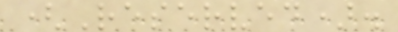(Reserved).
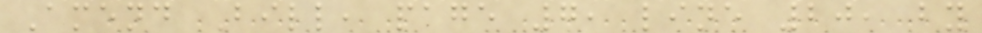Amend Bill, page 7, line 20, by
